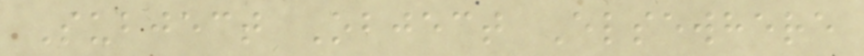Subject Object Elsewhere
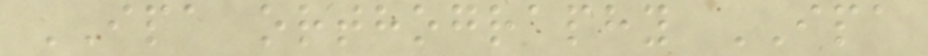IPA orthography IPA
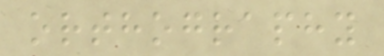orthography
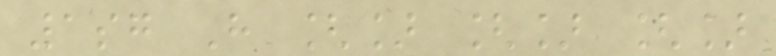1sg H [] [] []
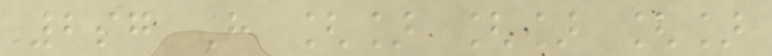2sg H [] [] []
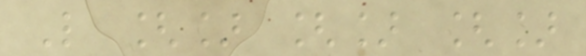L [] [] []
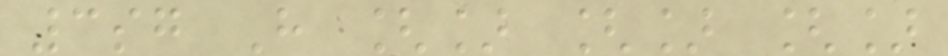3sg H [] [] []
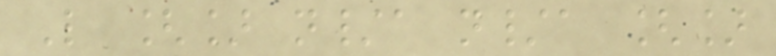L [] n/a n/a []
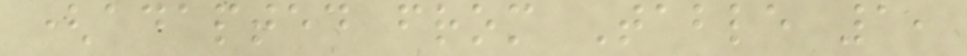(adapted from Table 1,
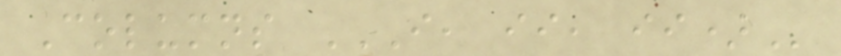Columns I, II, II)
